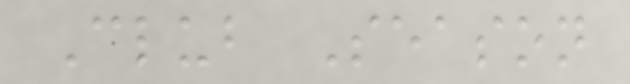Club Season
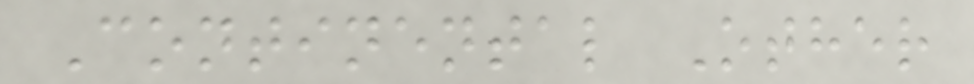Continental Other
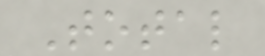Total
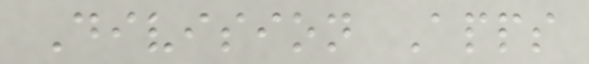Division Apps
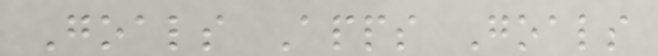Goals Apps Goals
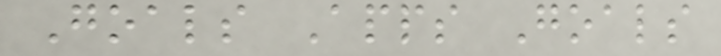Goals Apps Goals
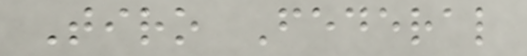Tiro Federal
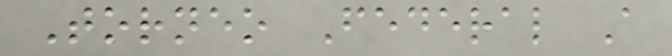Torneo Federal A
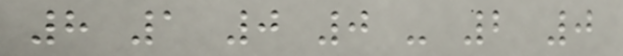8 1 0 0 - 2 0
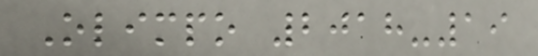Olimpo 2018-19
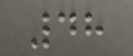48
